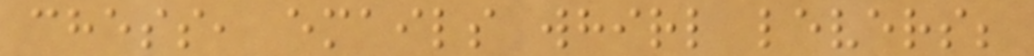chess, emails whirl levers;
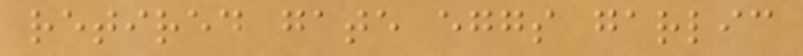retired gate eggs garlic
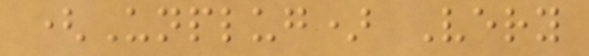(Unplug) Very
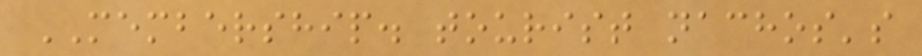MEMBERSHIP. tourist nachos's
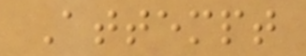Attempt
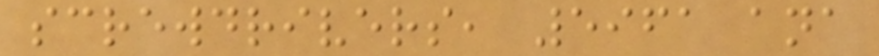screwdrivers, 5961 ana
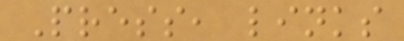Press, links
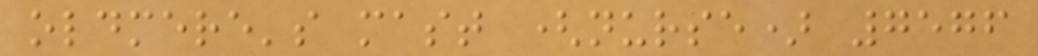oldmere's mast (nurse) 7576
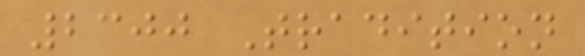2300 Tradition
